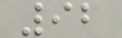92
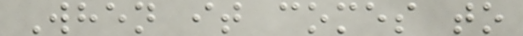When it comes to
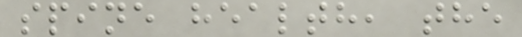spine health, the
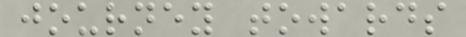journey towards
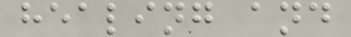healing and
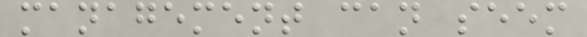management can seem
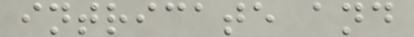intricate and
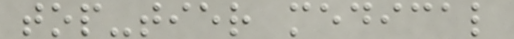top-tier medical
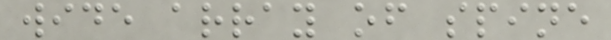wide array of spine
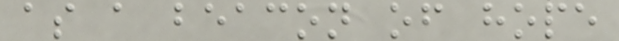as a beacon of hope
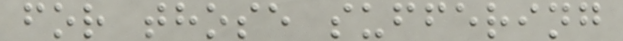for those suffering
